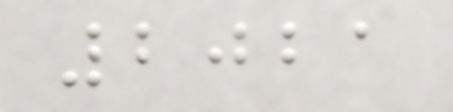2021
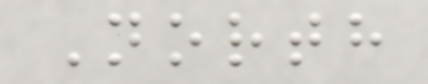North
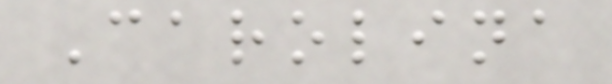Carolina
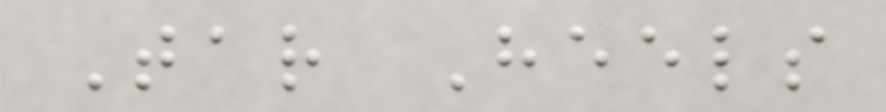Tar Heels
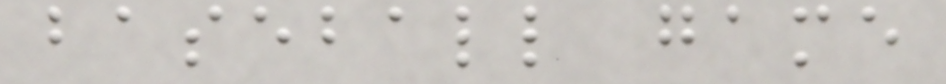baseball game
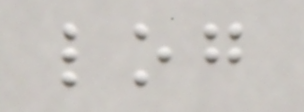log
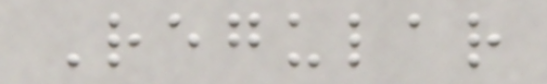Regular
